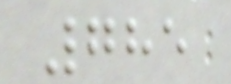785
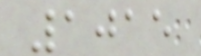1015
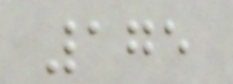175
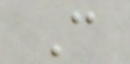C
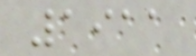1911
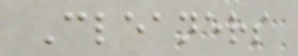Cleaners
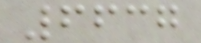6637
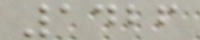1426
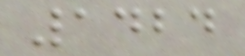1424
